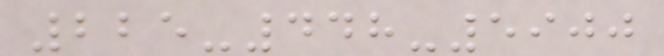225-448-5900
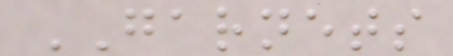GARNETS
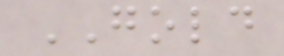GOLD
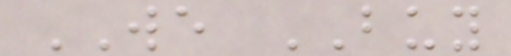WE BUY
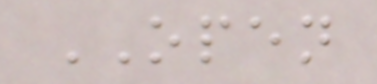OPEN
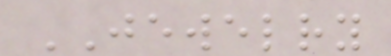JEWELRY
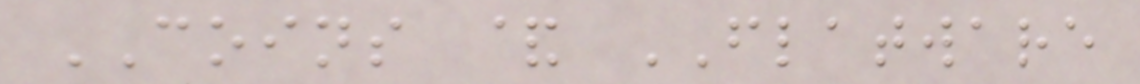COINS & FLATWARE
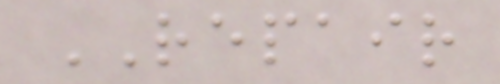REPAIR
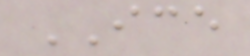ICE
